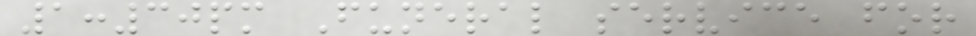1:30pm Funeral service for
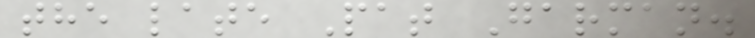the late Pat Garman.
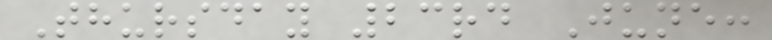Thursday 23rd June:
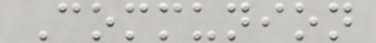Communion
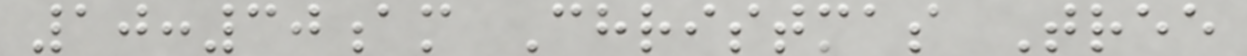10:30am Christmas Tree
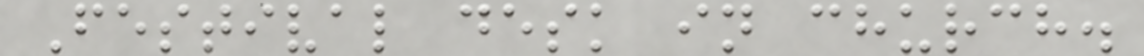Festival desk in church.
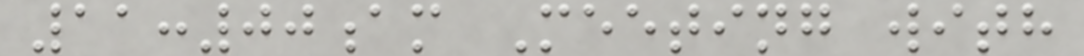11:00am Meeting with
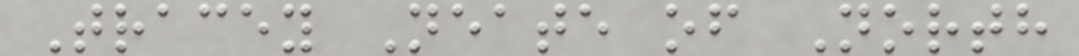Tracey Neate of North
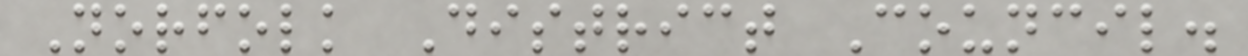Norfolk District Council.
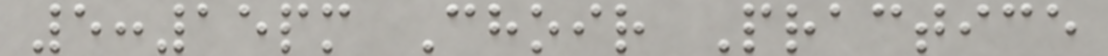5:15pm Choir Practice
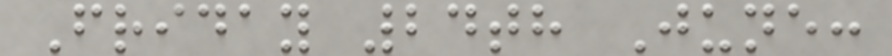Friday 24th June:
